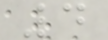4
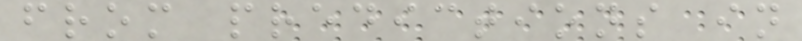from predictions in
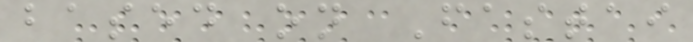based on Fastai
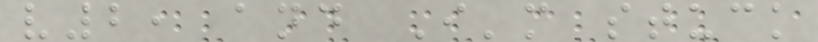v2, and I'm stuck
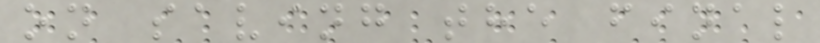on saving the final
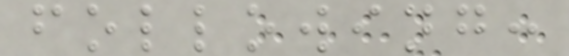following:
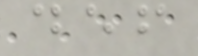def
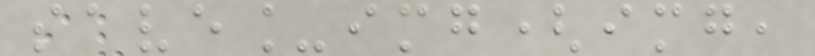save_img(img,
